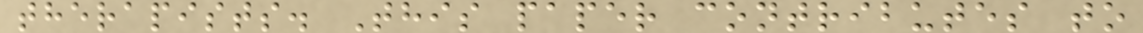therapists. This paper contributes to
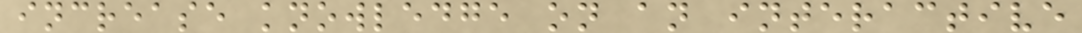increase knowledge on an interactive
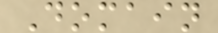Domain
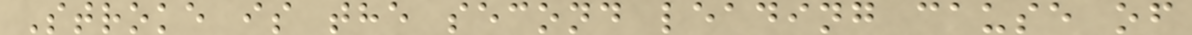Stroke is the second leading cause of
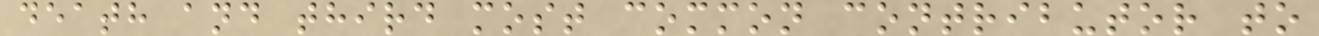death and third most common contributor to
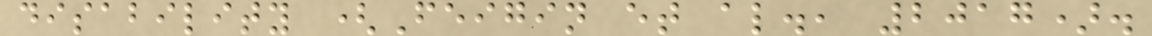disability (Feigin et al., 2017).
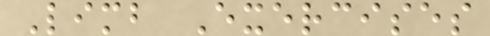Limb Exercises
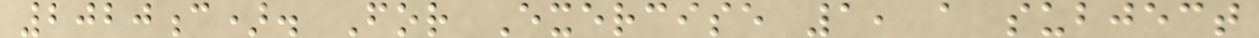2020c). For Exercise 1, a subject
